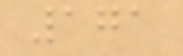171
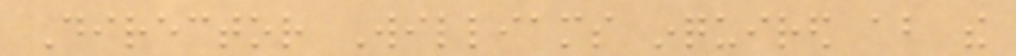Director Williams inquired about the
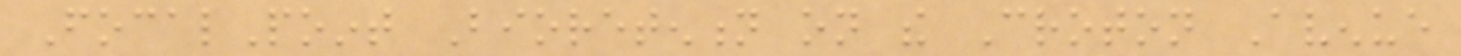FocalPoint Bioretention on the Croton Avenue
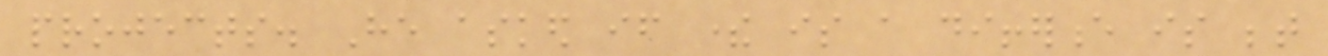projects. He asked if there is a difference is between
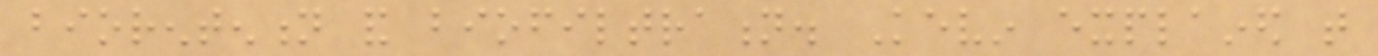biorentention and biofiltration. Kevin explained that
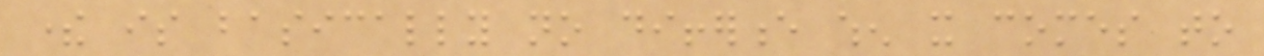there is basically no difference when it comes to
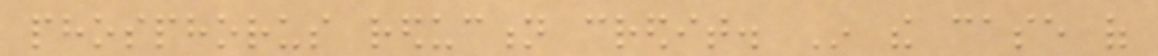phosphorus reduction credit. In the case of
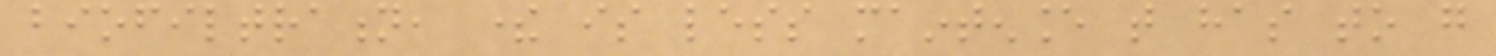biofiltration, there is less maintenance that has to go
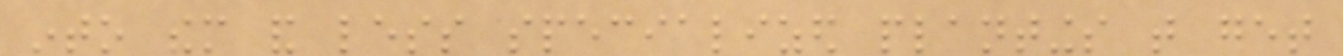into them and less specialized plantings that get
